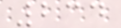234
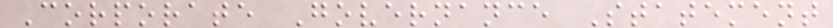Corporate Governance Statement
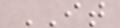IT
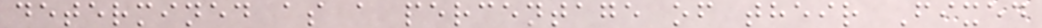determined as a percentage of their Fixed
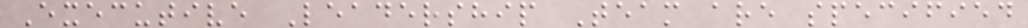Executive Leadership Team are specified
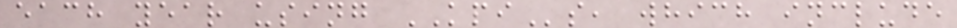each year using KPIs, which include
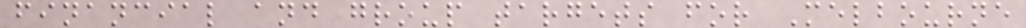financial and group targets for Melbourne
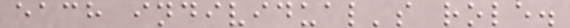each individual's role.
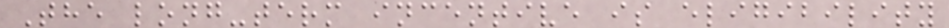The long-term incentive is eligibility
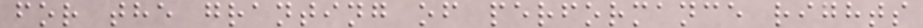for the granting of performance rights
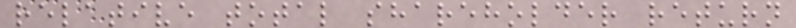relative total shareholder return
